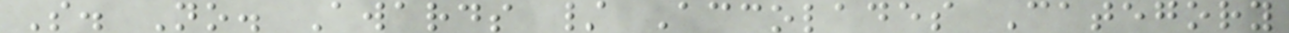S. No. Awards / Accolades Category
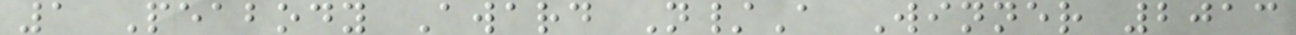1 Peabody Award N/A Winner 2013
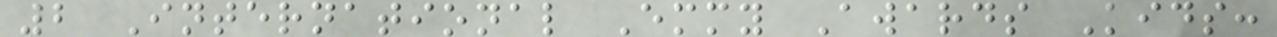2 International Emmy Awards Kids:
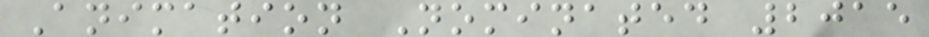Animation Nominated 2015
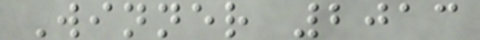Winner 2013
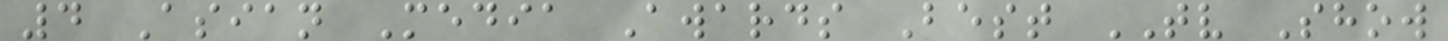4 Asian Media Awards Best TV Show
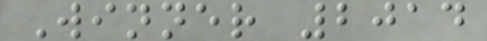Winner 2014
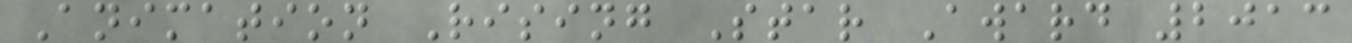Animation Rising Star Award 2013
